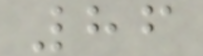86
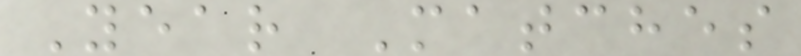Year Matches
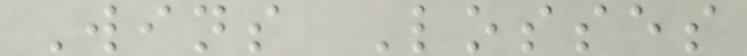Wins Losses
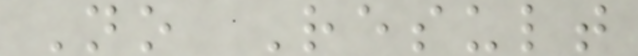No Result
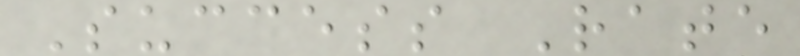Success Rate
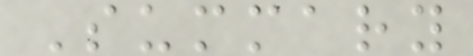Summary
